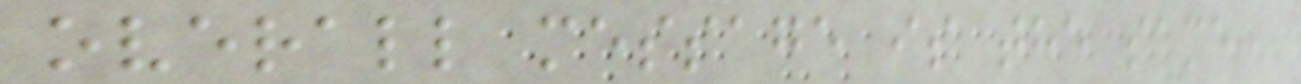overall message is the same:
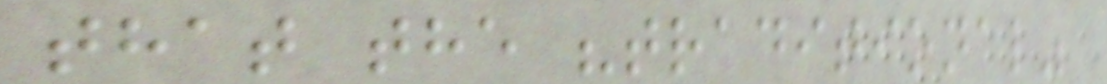that the "traditional"
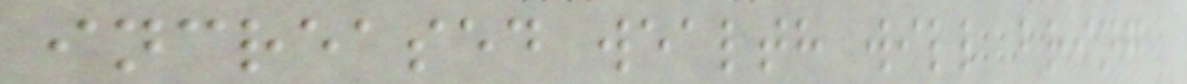increased wealth will bring
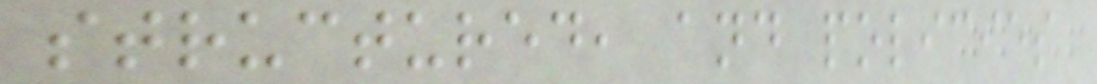structured, and policies
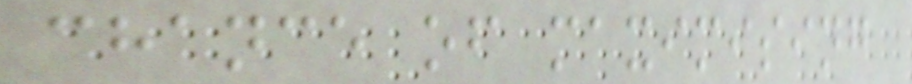chance of maximising
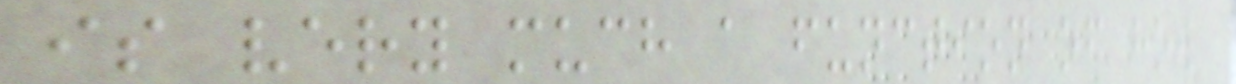is very much a function of how
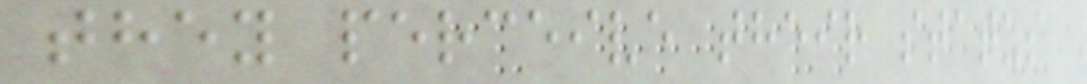they perceive their status
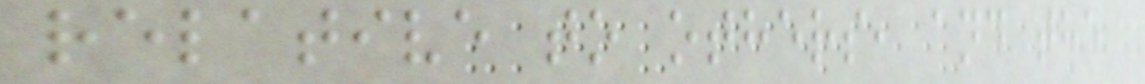relative to others, and the
